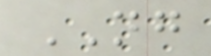NG
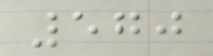570
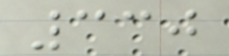330
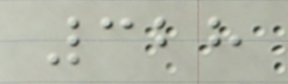328
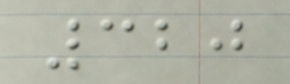320
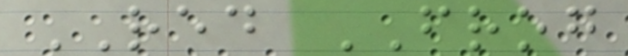RED FROG
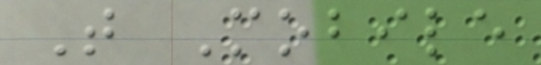T Mobile
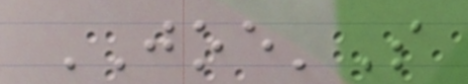JOE'S
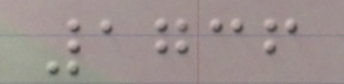1736
